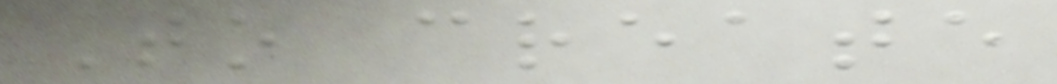To create
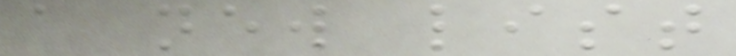a new list
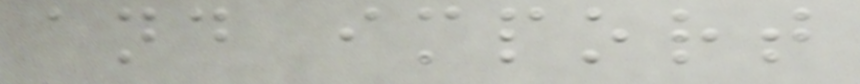and import
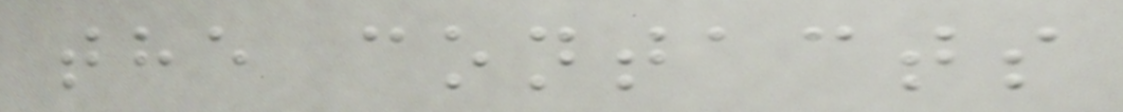the contacts
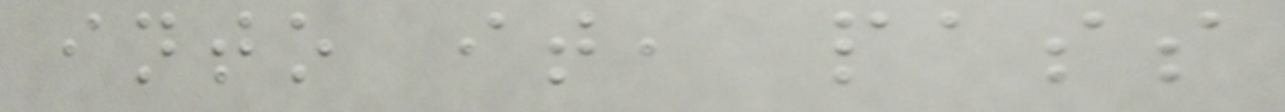into it, pass
